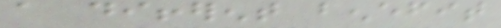a different benefit
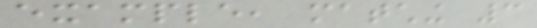example, matching 3
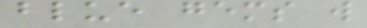blue gems will
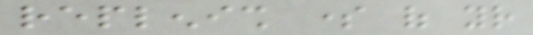replenish some of your
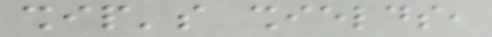ship's shields,
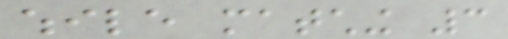while matching 3
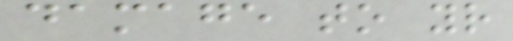damage to your
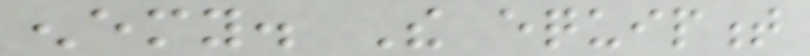enemy. The equipment
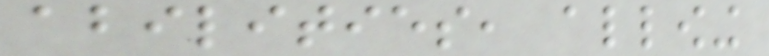abilities, allowing
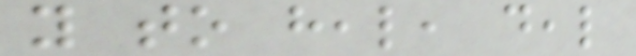you to heal, deal
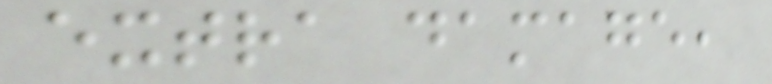extra damage,
